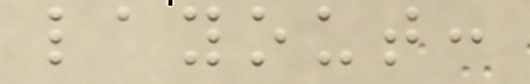layout:
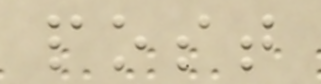post
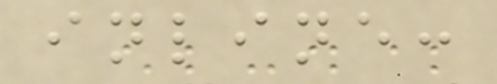inline:
